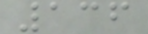136
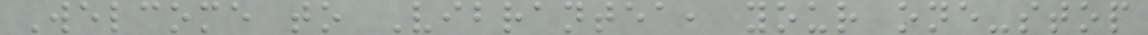Welcome to Vibrantea, your one-stop
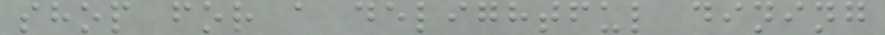shop for a delightful dining
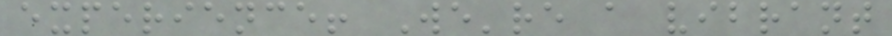experience! We're a vibrant
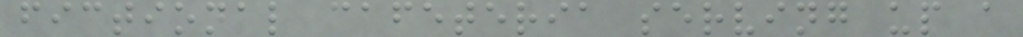fictional cafeteria serving up a
